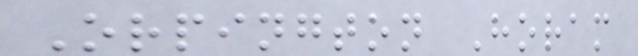Orpington Horam
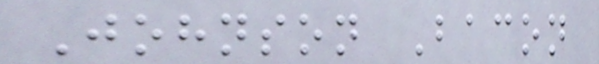Johnson Bacon
